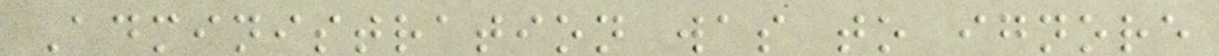Administration was to ignore
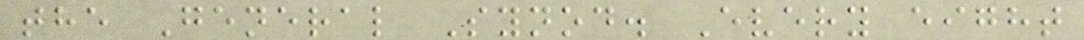the General Synod. Every eight
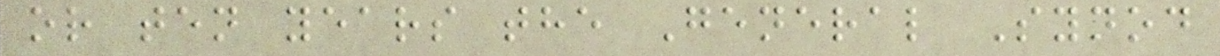or ten years the General Synod
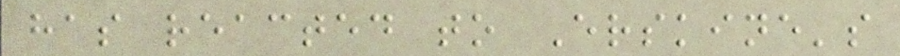has reacted to Erskine's
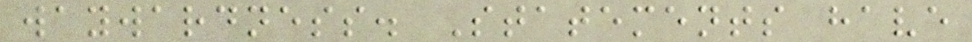waywardness. Statements have
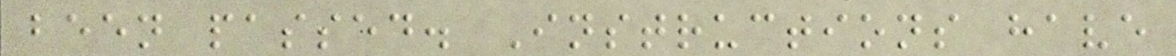been passed. Instructions have
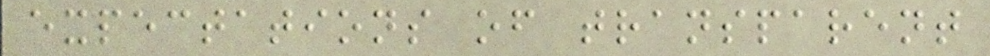expectations of transparent
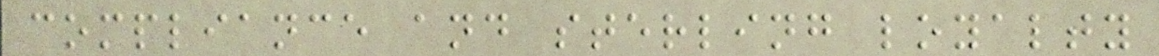compliance and sterling loyalty
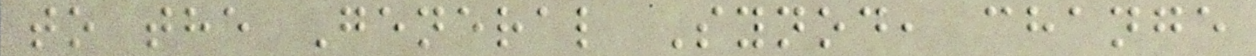to the General Synod, change
